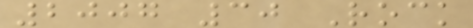2007 30 Rock
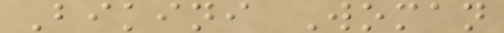Bikini Woman
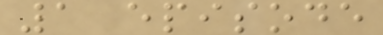1 episode
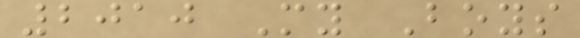2010 My Boys
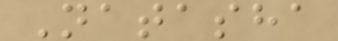Natasha
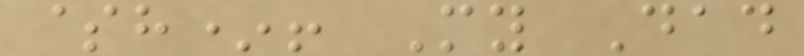$h*! My Dad
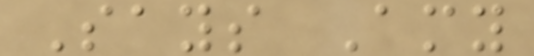Says Amy
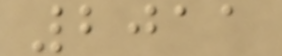2011
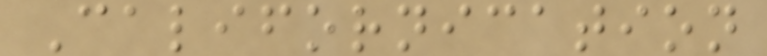Californication
